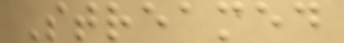Streamed
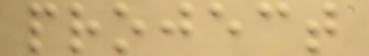project
